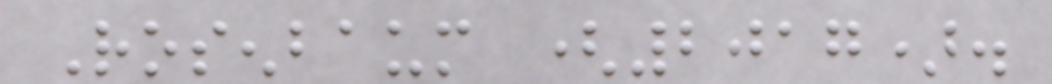Rosenbaum (2017).
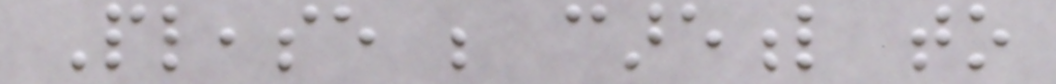Please be careful to
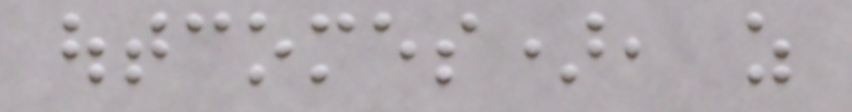outcomes), as
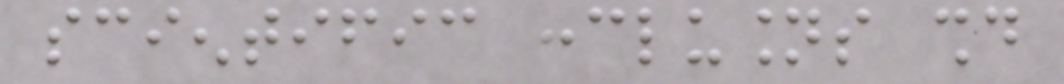scientific conclusions should
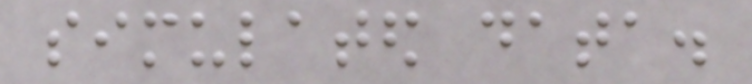simulated data.
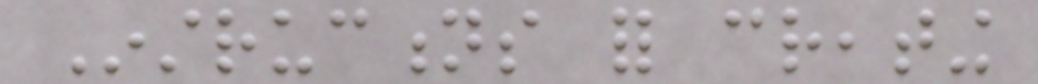Instructions for creating
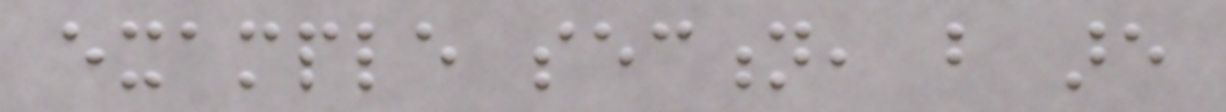example section, but are
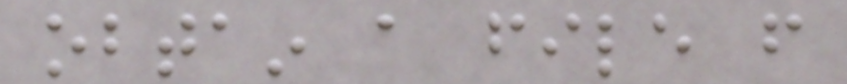obtain a file from
